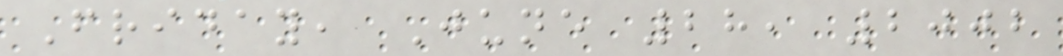Friday, June 28, 2002
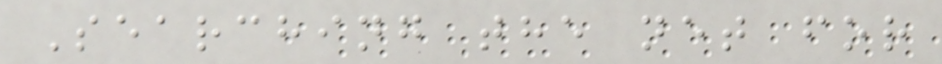Searching the net for
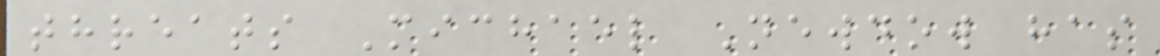threats Michael Newdow has
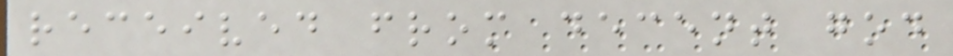received from decent god
